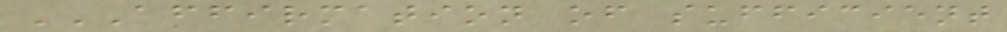AFFIRMATION OF SUFFICIENT
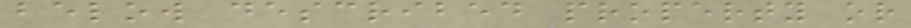below described property or
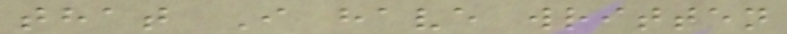that I have written
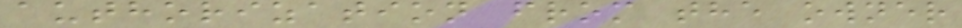authorization from the owner
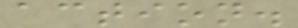action.
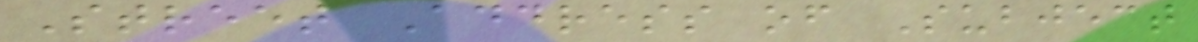Street Address of Subject
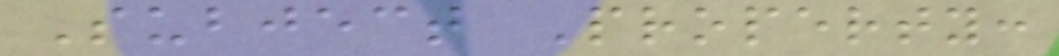Subject Property:
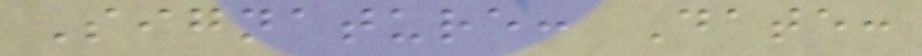Signature: Date:
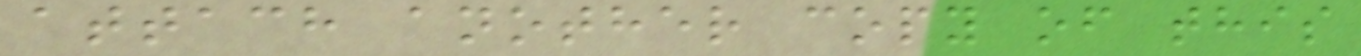attach another copy of this
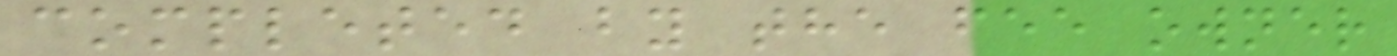completed by the fee owner
